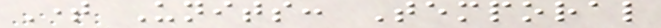Time Units: Temporal
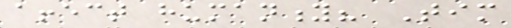affect humanity? Tim
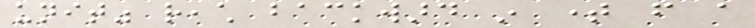unit" reach backward in time from a
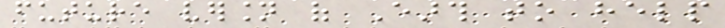future version of Earth to help
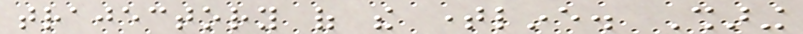trajectory of the timeline. Sharing
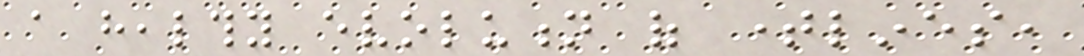a healthy evolution of timelines,
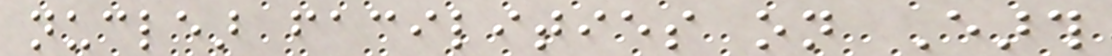nuclear facilities on Earth
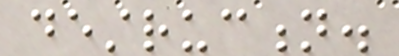destruction.
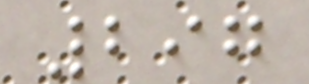297
